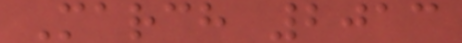March 2013
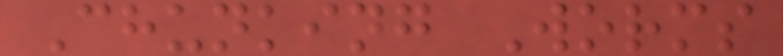Chunking Worms
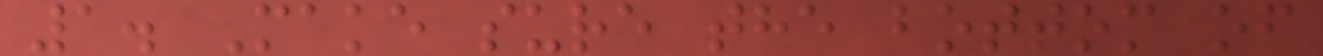1. Make sure the bottom of
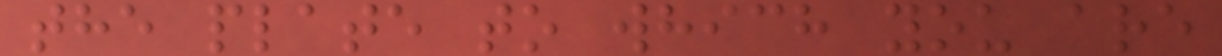the plate to which you are
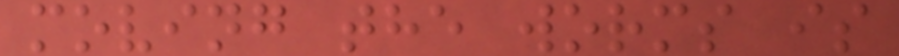moving the worms is
